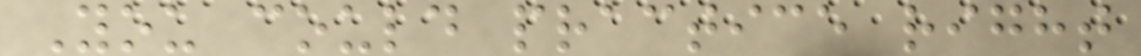You could practice right
